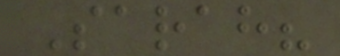Sarah?
